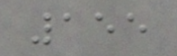155
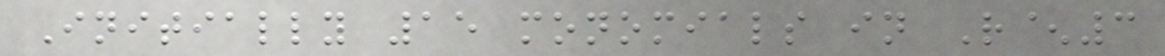Initially 15 monomials in R^3
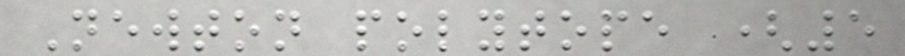Newton polytope (5
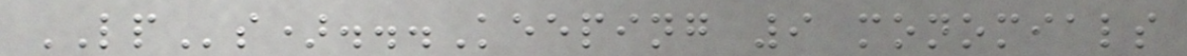LPs)...Keeping 9 monomials
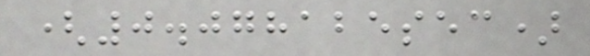(0.078125sec)
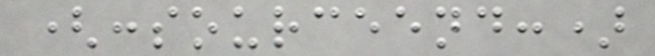(:sourceend:)
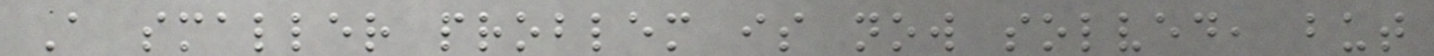A smaller problem is now solved, but
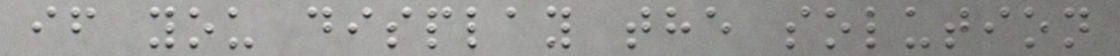if you display the solution
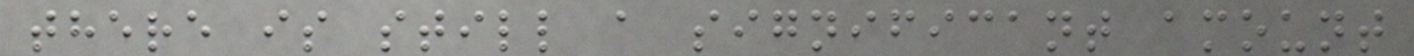there is still a significant amount
